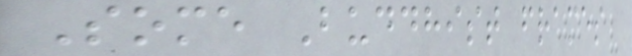Some Buddhist frames
